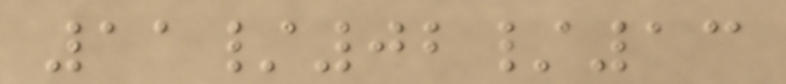11/02/13
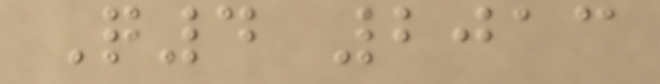Q4 2013
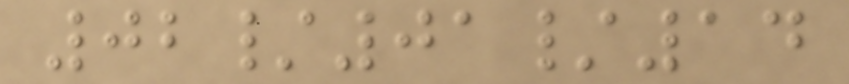02/01/14
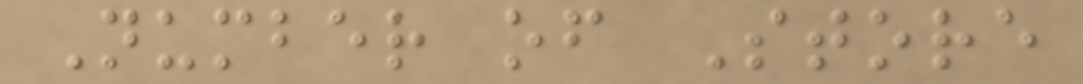Number of Store
